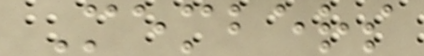Members
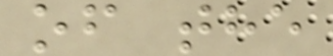of the
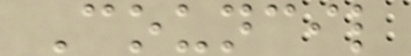Council
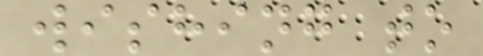wishing to
